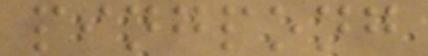pingpong
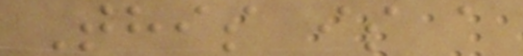This is a
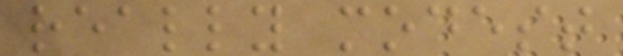really modest
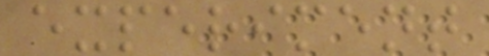experiment
